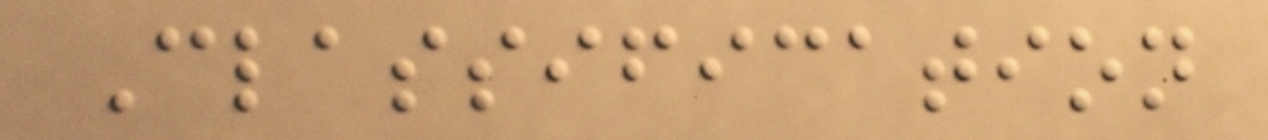Classification
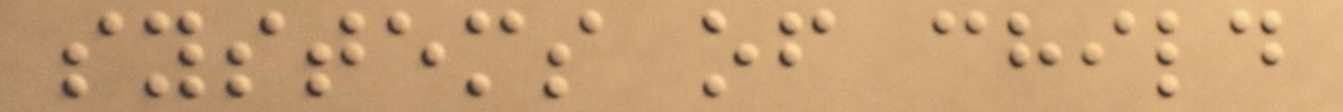systems of child
